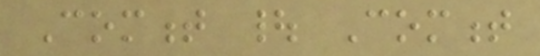Comment | Comment
